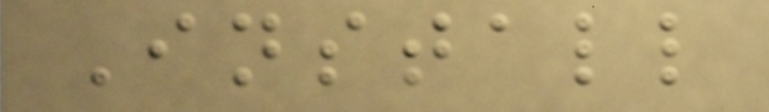Install
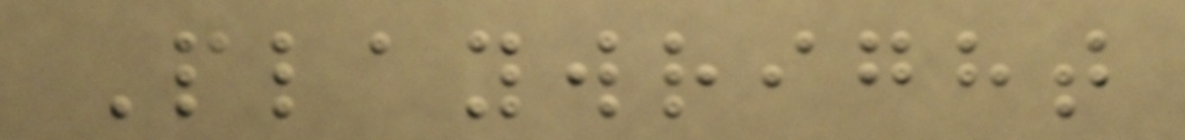Playwright
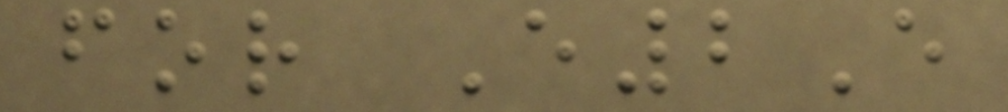for E2E
